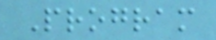Program
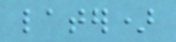later)
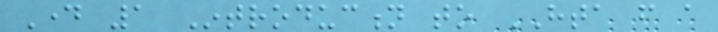Day 1 Introduction to HTA from a
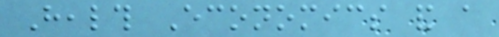Health Economics and a
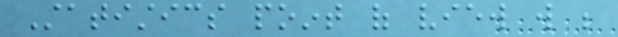Statistics point of view will be
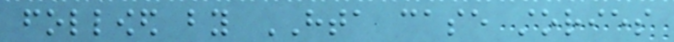followed by HTA case stories
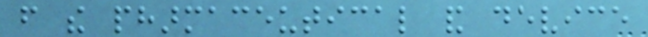from the pharmaceutical and device
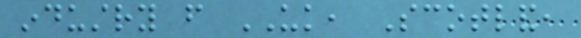industry from UK, Scotland,
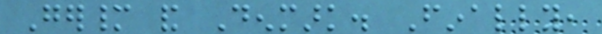Germany and Denmark. Finally,
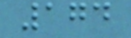174
